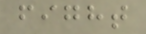fight
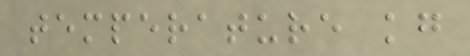temperature kg
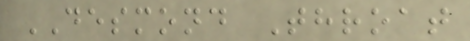DESMOND Throat
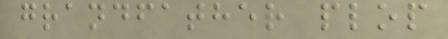grandfather plop
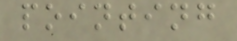pointing
